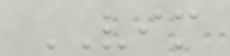VIM
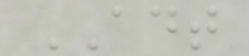ADT
